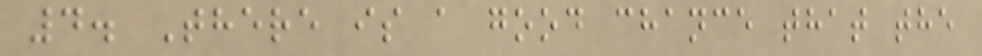4. There is a good chance that the
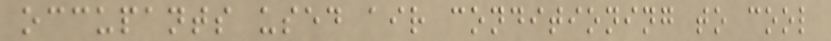occupants used air conditioning to cool
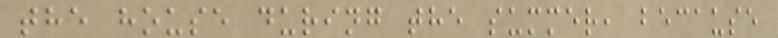the house during the summer, because
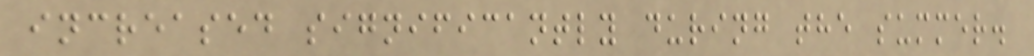increased significantly during the summer.
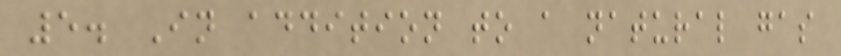5. In addition to a natural gas
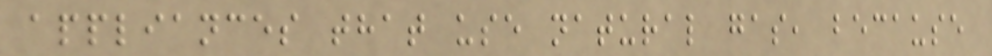appliances that use natural gas, because
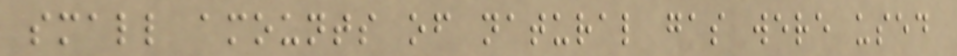small amounts of natural gas were used
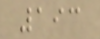193
